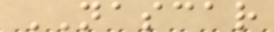NASCAR
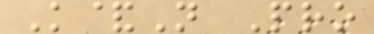K&N Pro
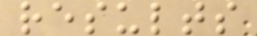results
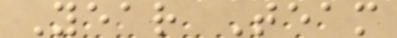Year Team
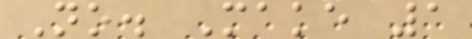No. Make 1
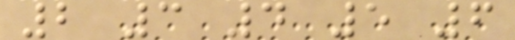2 3 4 5 6
